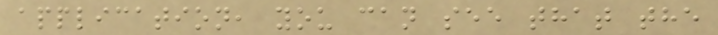application, you can see that the
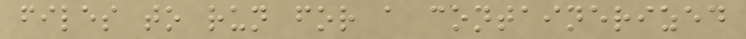files to run for a containerized
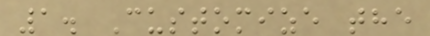1. Customize the
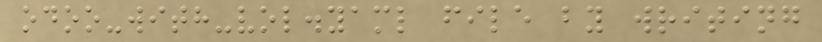odoo-with-vol.yaml file by writing
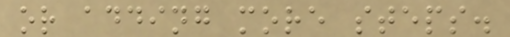or adding more steps.
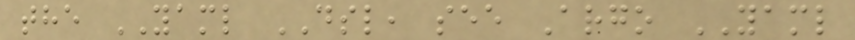the YAML DSL, see Argo YAML
